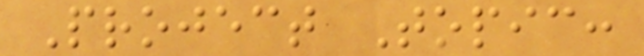Project Topic:
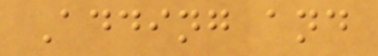Adding and
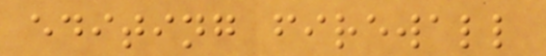editing firewall
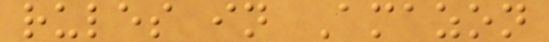rules in Amazon
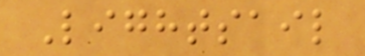Lightsail
